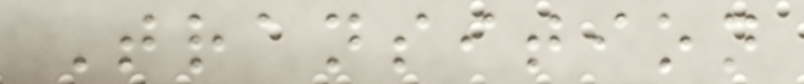Transition
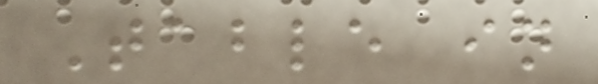Table in
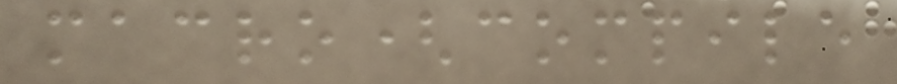macro(compile
